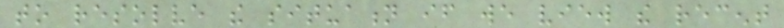to resolve the situation if we view the recent
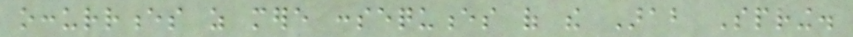occurrences as mere consequences of the Arab Spring.
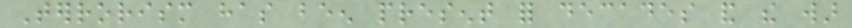Terrorism has been present for decades and the war
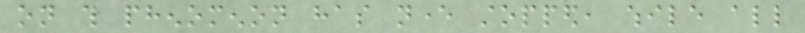on this phenomenon has never stopped, while all
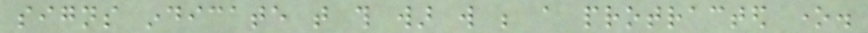signs indicate that this war will be a protracted one.
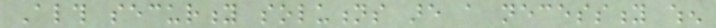Although security solutions are a necessity when
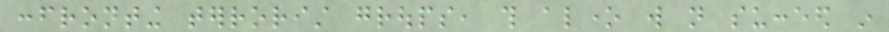confronting terrorist groups, this alone will not succeed in
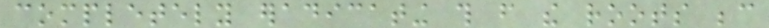completely eradicating this from the roots because
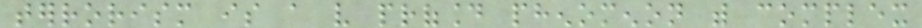terrorism is a very profound phenomenon with complex
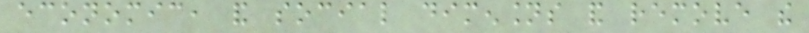economic, and social dimensions and remove the
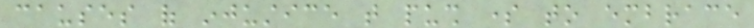causes of injustice that push some to embrace
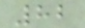82
